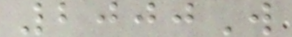2000W
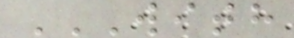WITH
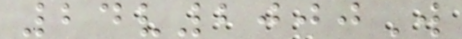24v2000W
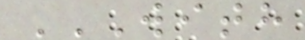WITH
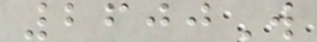2600W
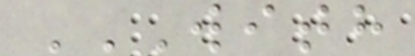WITH
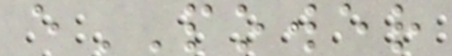ePOWER
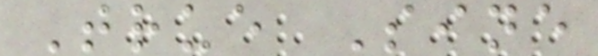True Sine
